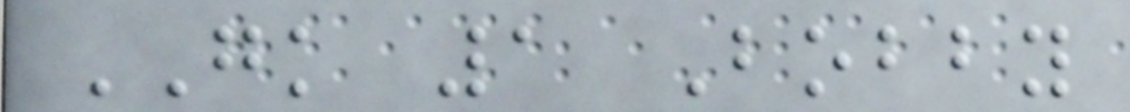GK 1 Bobby
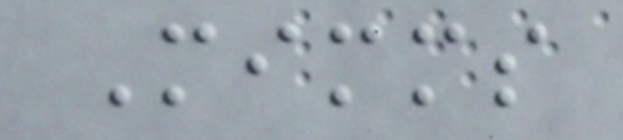Mimms
